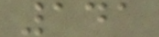141
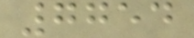7754
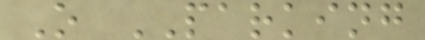O PARKING
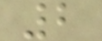2
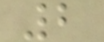2
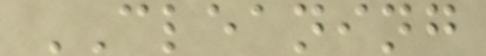CLEANING
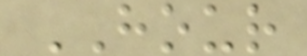HOUR
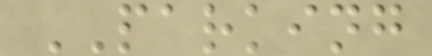PARKING
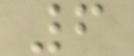6
